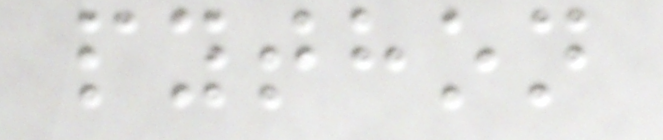python
